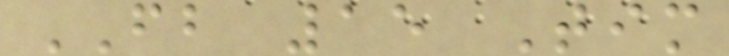FB 15 Tim
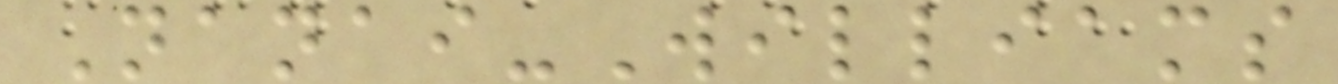Nanai-Williams
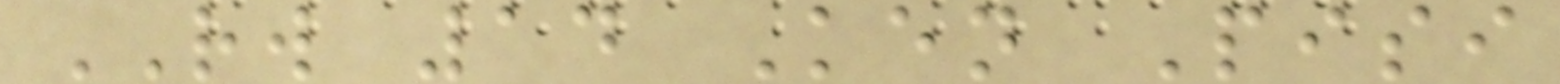RW 14 Ken Pisi
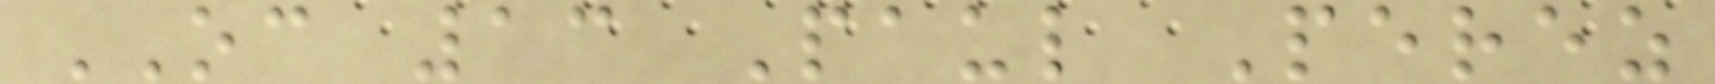OC 13 Paul Perez
